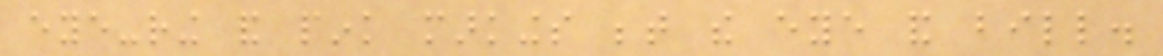eye-ring and pink markings between the eye and bill.
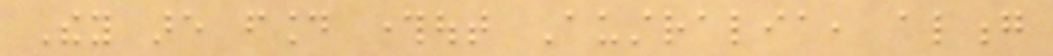They are found throughout Australia, along
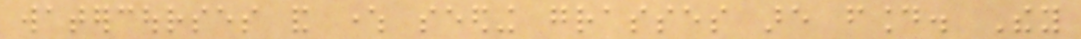watercourses and where seeding grasses are found. They
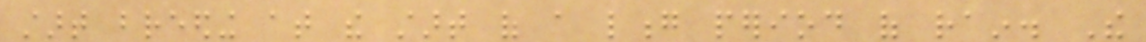start breeding at the start of a long period of rain. The
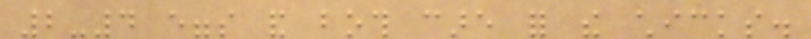2-4 eggs and both care for the chicks.
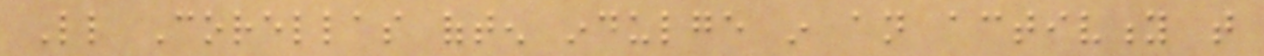Little Corellas often indulge in an activity that
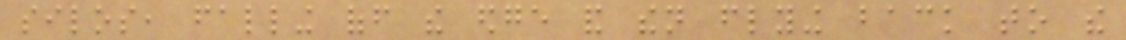silos, falling off the edge and then flying back to the
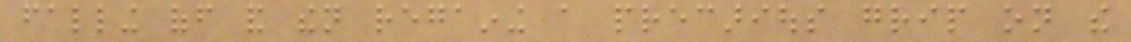falling off and then regaining a precarious grip on the
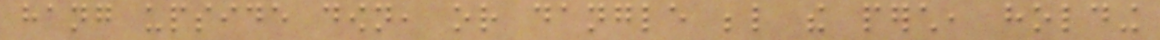hang upside down, or dangle below the perch, holding
